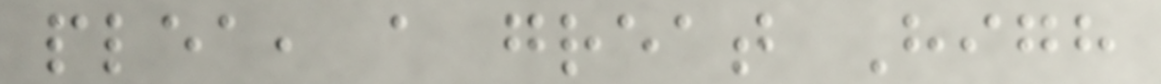plea, a great High
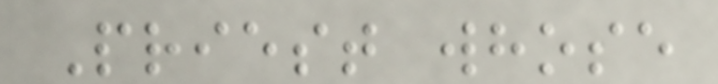Priest whose
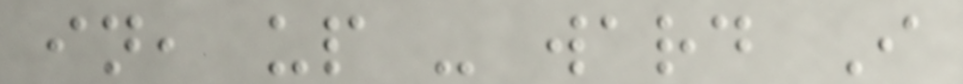in, up - ward I
